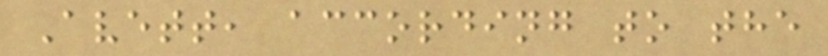Avett, according to the
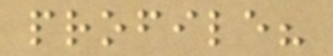profile?
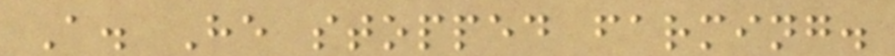A. He stopped farming.
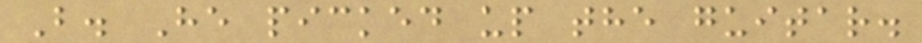B. He picked up the guitar.
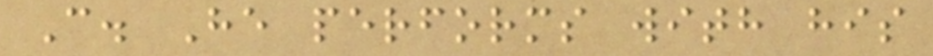C. He performs with his
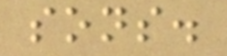sons.
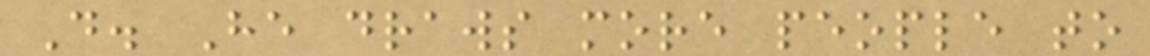D. He draws more people to
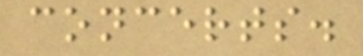concerts.
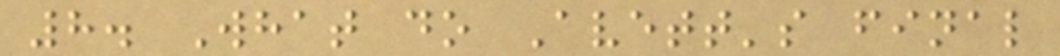8. What do Avett's final
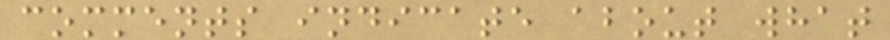comments indicate about what
